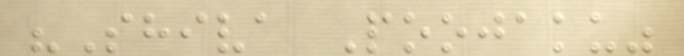"Shiva Poojaku"
